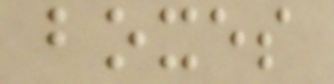boxes
